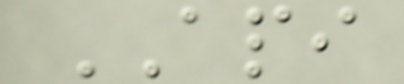API
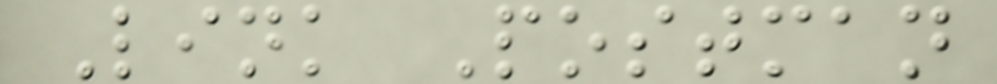Link Postman
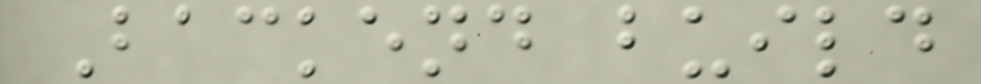Backend build
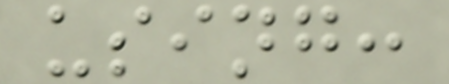using:
